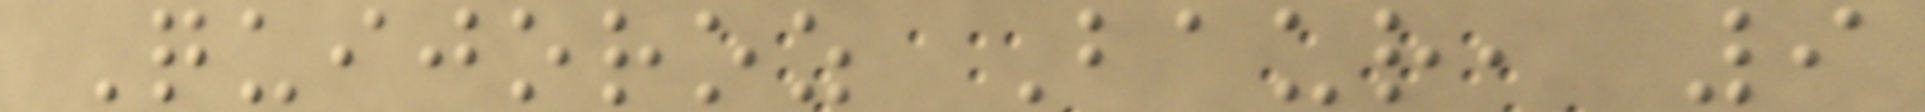Quijoroz Baur, 9
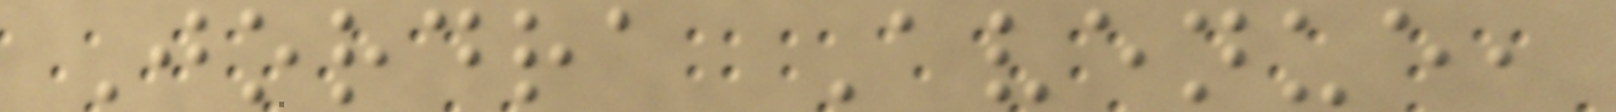Jordra Avenue,
